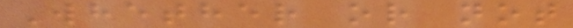Whether or not
